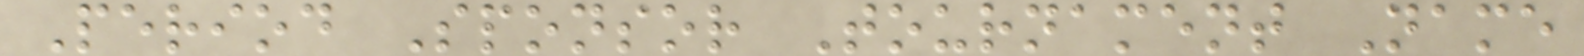Period Sponsor Tournament Name
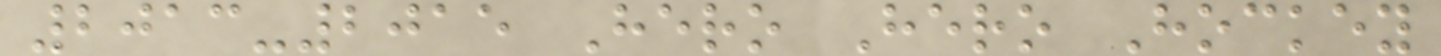2013-2015 Hero Hero Hockey
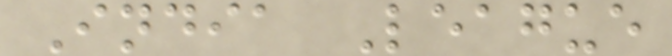India League
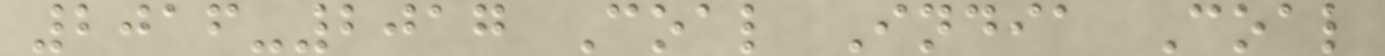2016-2017 Coal India Coal
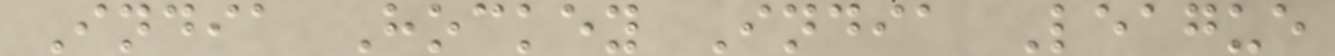India Hockey India League
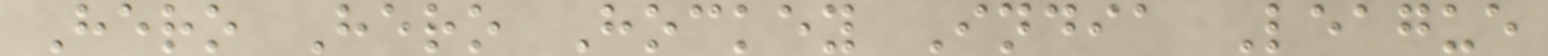Hero Hero Hockey India League
